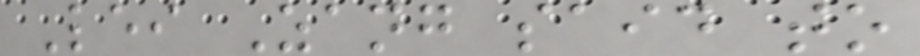Lei Zang said to
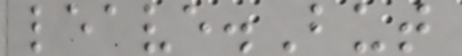leave.But
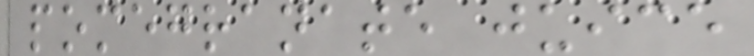pomegranate juice
